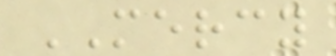MERCY
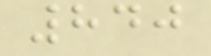840
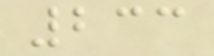233
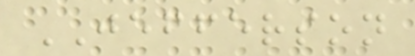JEFFERSON
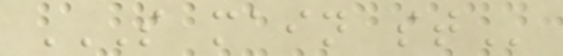S MAIN ST
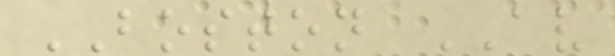BOSTON AV
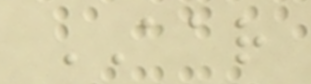AAR
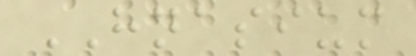HNASIUM
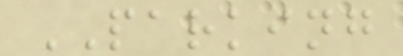PARKING
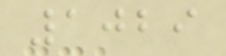1029
